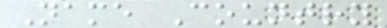Name Country
